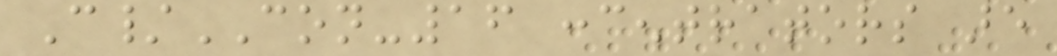C/CON-16 concentrators are
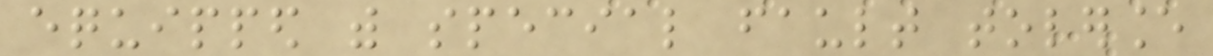equipped with special fault tolerance
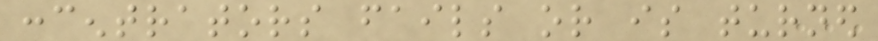concentrators fails or is turned
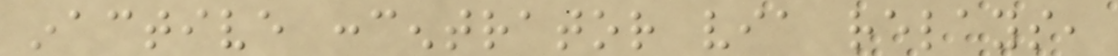inactive concentrator via relays,
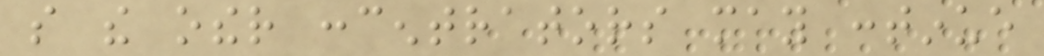so the other concentrators may continue
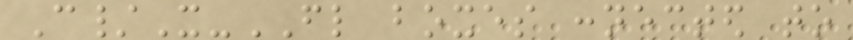C/X-FL boxes connected to
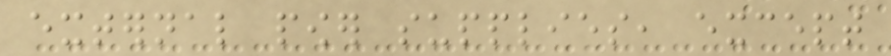external power supplies, except
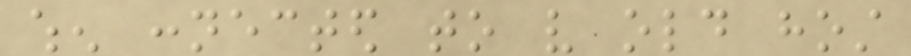when connected to very old host
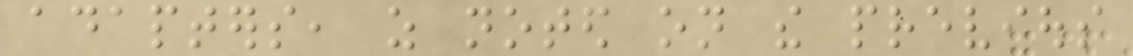adapters, as noted on the previous
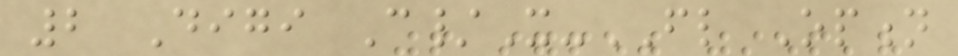2 Digi C/X-FL Option
